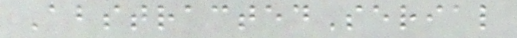AbstractedSerial
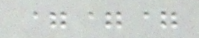===
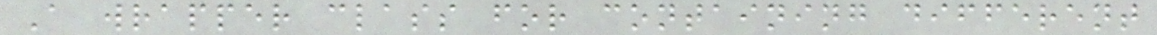A wrapper class for containing different
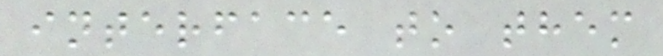interface to them
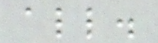all.
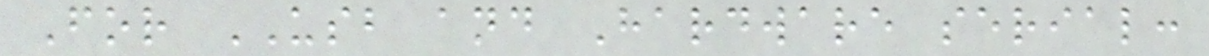For USB and Hardware serial:
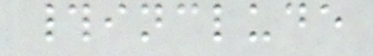#include
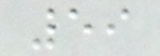59
